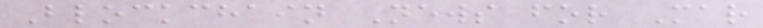Blockchain News for Mar
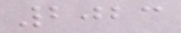2023
